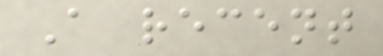A recent
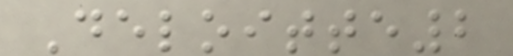Deloitte2
